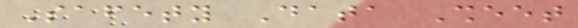Safety Data Sheet
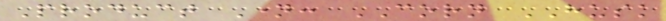Product Name: CORN HUSK
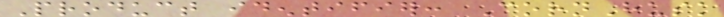Product identifier: CornHusk
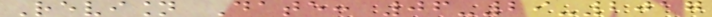Revision Date: 06-29-2017
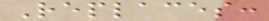Replaces:
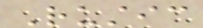Rustic
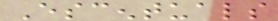Escentuals
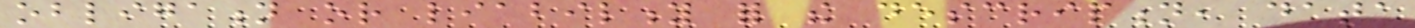obligation or liability for the description, data
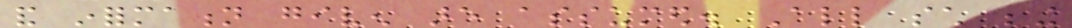and information given are assumed. All such being
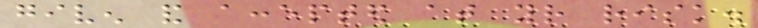given and accepted at your risk.
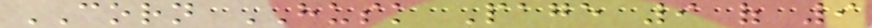CORN HUSK Page 9 of 9
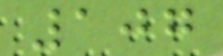107
